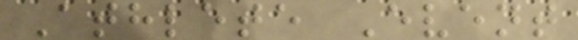Athlete Event
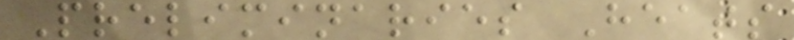Preliminaries Heats
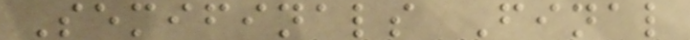Semifinals Final
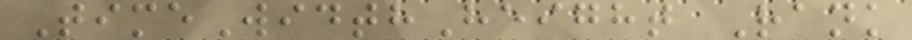TimeWidthHeight Rank
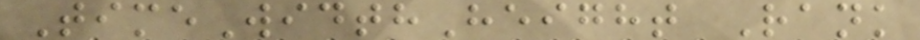TimeWidthHeight Rank
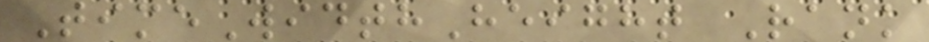TimeWidthHeight Rank
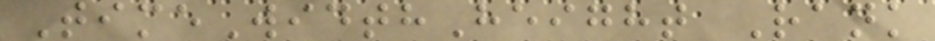TimeWidthHeight Rank
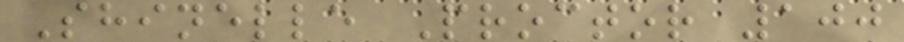Shinelle Proctor 100
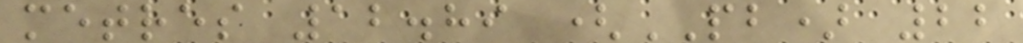metres 12.89 (PB) 22
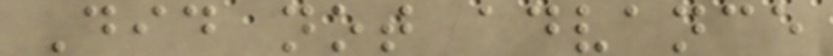Did not advance
